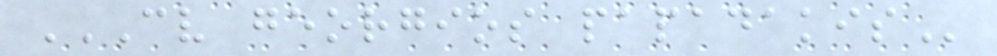CV GEORGIOS PAPADAKIS
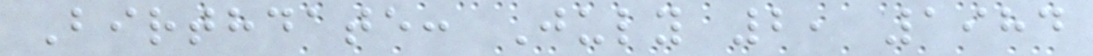Birthdate: July 2, 1984
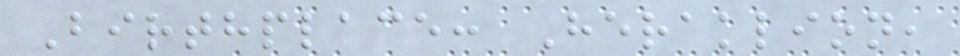Birthplace: Heraklion,
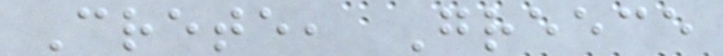Crete, Greece
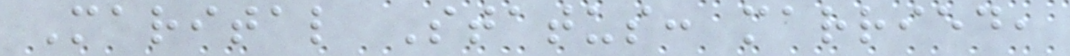Marital Status: married,
